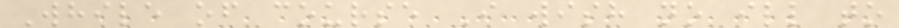While of course I wish no ill to
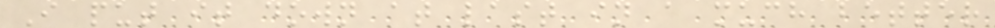I put it down at last in a much better
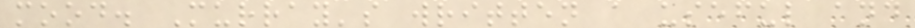mood. Murray's written a useful and
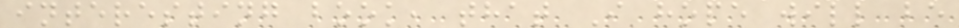interesting book, that I hope will be
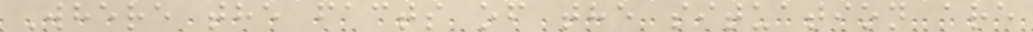Where the facts of the situation are
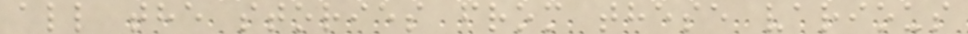all the stories from these various
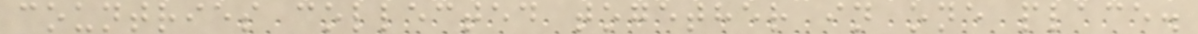countries collected together in one place.
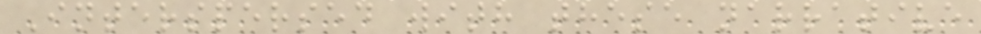Interspersed with these narrative
